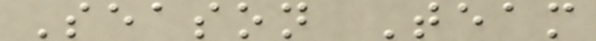Season Team
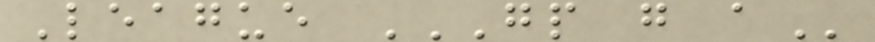League GP G A
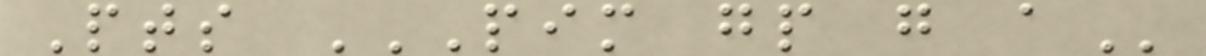Pts PIM GP G A
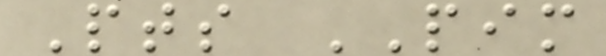Pts PIM
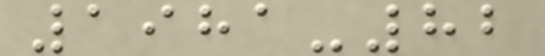1981-82
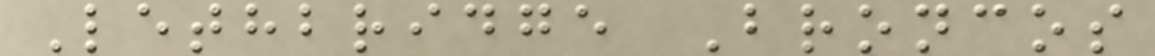Lethbridge Broncos
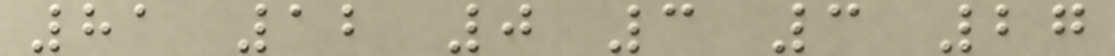81 12 0 3 3 27
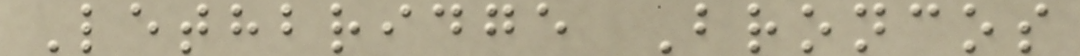Lethbridge Broncos
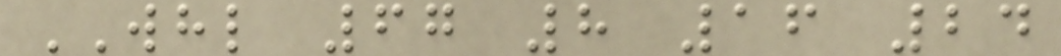WHL 67 8 16 24
